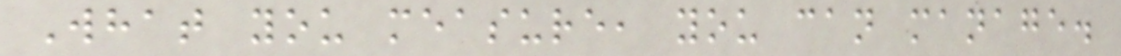What you measure, you can manage.
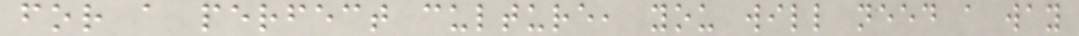for a perfect culture, you will need a way
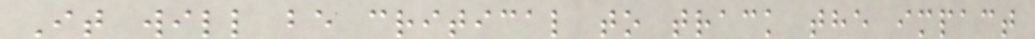It will be critical to track the impact
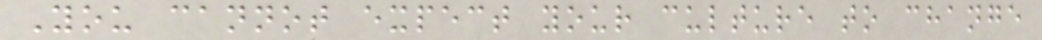You cannot expect your culture to change
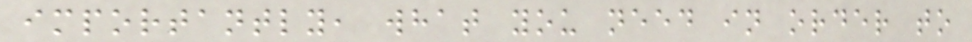importantly, what you need in order to
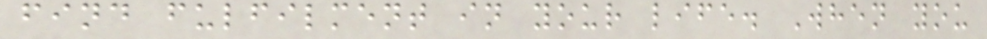find fulfilment in your life. When you
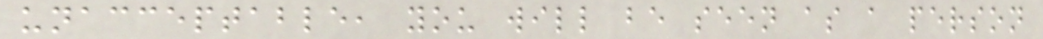unacceptable, you will be seen as a person
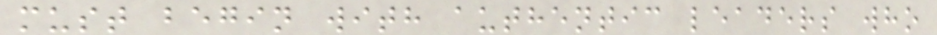must begin with authentic leaders who
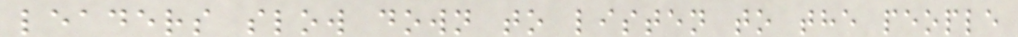leaders slow down to listen to the people
